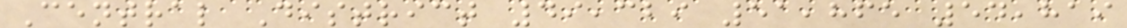Central District 49,329 51,865 54,819
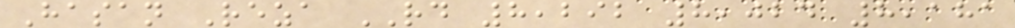Hasan Reza RD 8,292 8,024 8,181
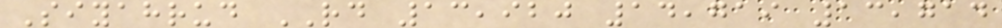Siyahrud RD 13,920 14,719 13,714
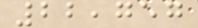22,757
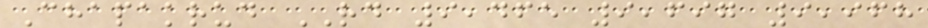Chapakrud RD 9,465 9,697 9,968
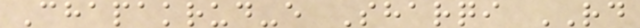Chapakrud-e Sharqi RD
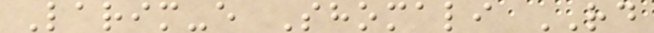Larim-e Shomali RD
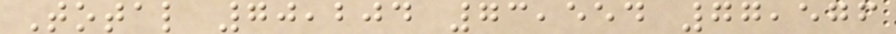Total 70,204 73,554 77,576
